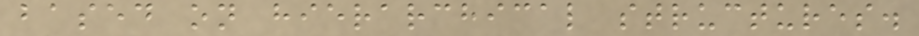based on hierarchical structures.
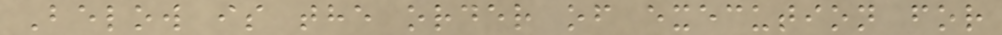Below is the order of execution for
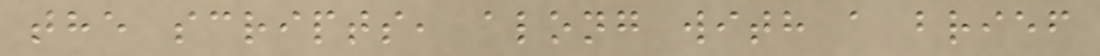the scripts, along with a brief
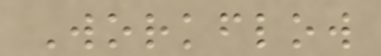Workflow
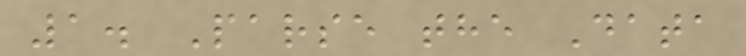1. Parse the Data
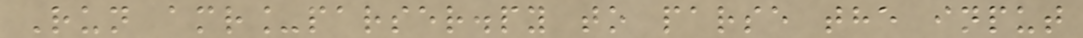Run amr_parser.py to parse the input
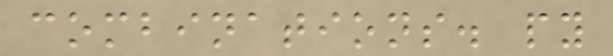combinations. py
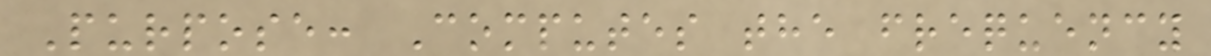Purpose: Computes the frequency
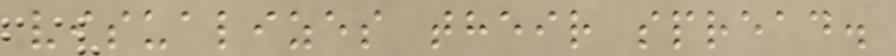visualizes their spread.
